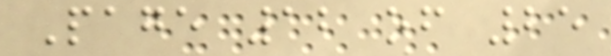Page 12 of 25
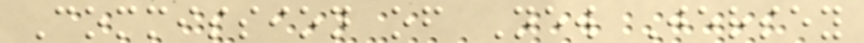Commission of New Jersey
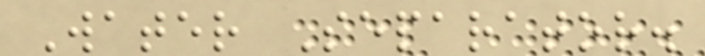Water Separator.
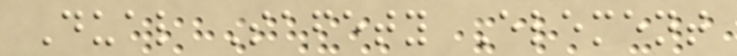Dual Safety Element
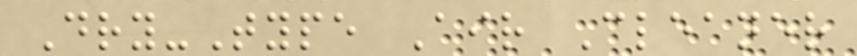Dry-Type Air Cleaner
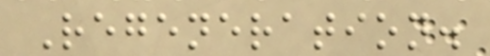Regeneration.
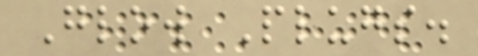Glow Plugs.
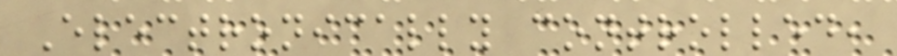Electronically controlled,
